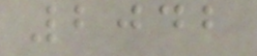2042
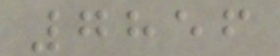7856
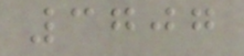3707
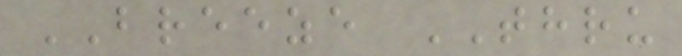BREEZE THRU
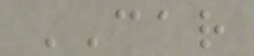CAR
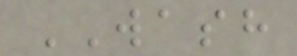WASH
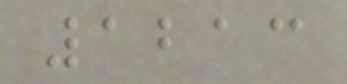1213
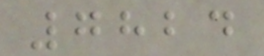7824
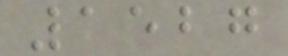1527
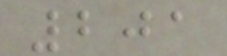201
